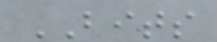BITS
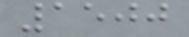1500
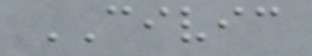CIVIC
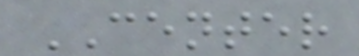CENTER
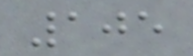105
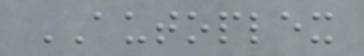AUTOPLEX
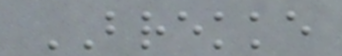BREKKE
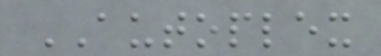AUTOPLEX
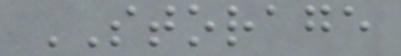STORAGE
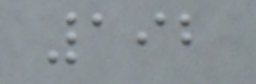192
